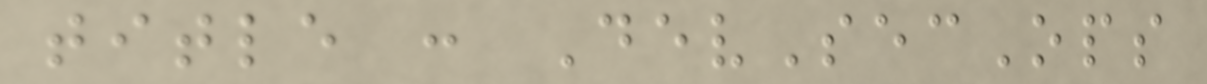title : DevSecOps
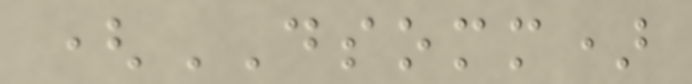(DSOMM)
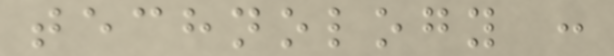technology :
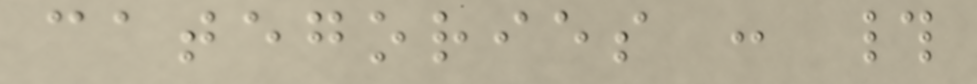categories : #
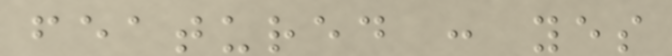featured : yes
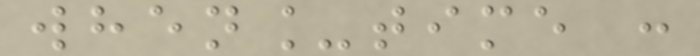when_time :
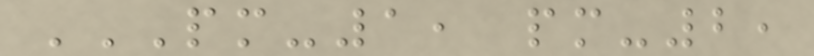PM-1, PM-2,
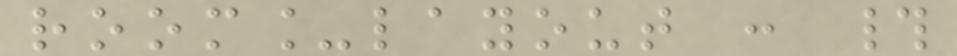room_layout : #
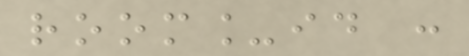room_id :
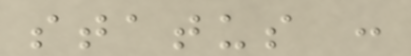status :
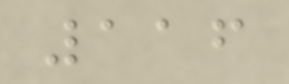116
